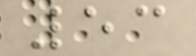53
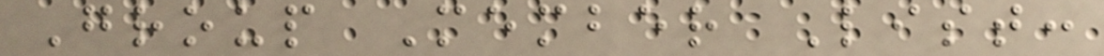Group Member List:
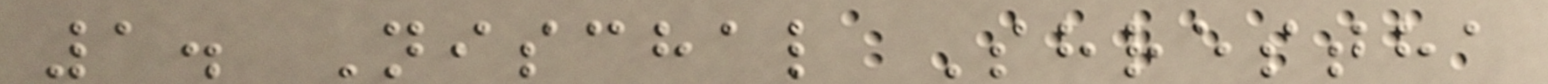1. Nischal Shrestha
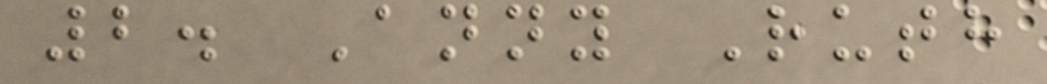2. Anny Ruth
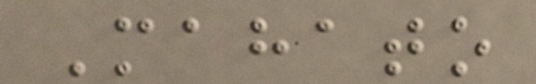Mahato
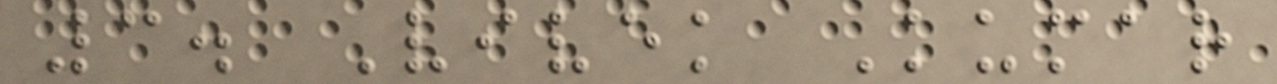3. Vivek Kumar
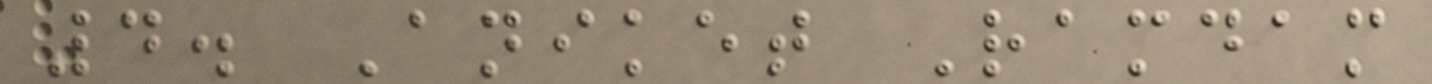4. Aniket Ramdam
